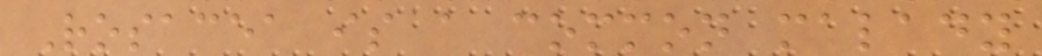Rosacea is a common malady
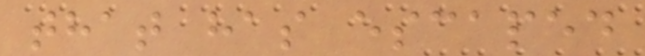that has escaped
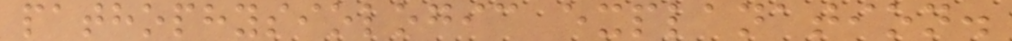pathophysiologic explanation.
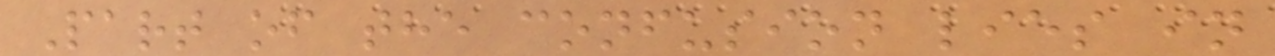Part of the confusion lies in
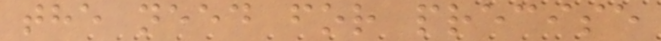the need for precise
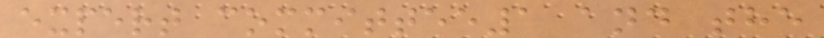expert committee1 and the
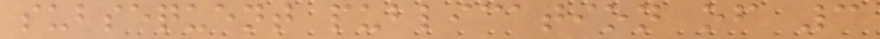subsequent publication of 3
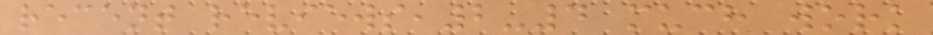recent reviews,2-4 much work
